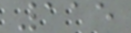115
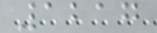1217
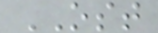OST
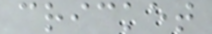cricket
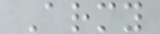Army
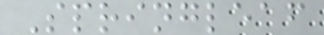Springleaf
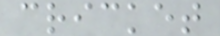cricket
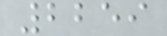2259
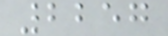2257
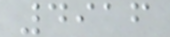4916
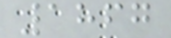1867
